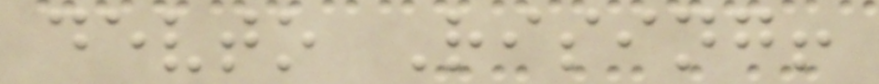devto Rising!
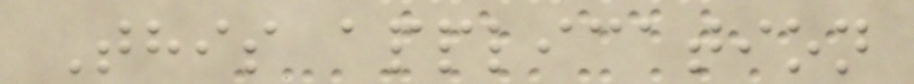This application
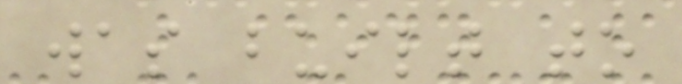was built to
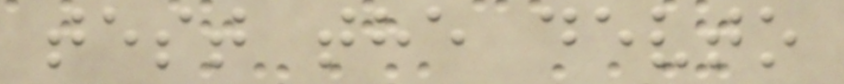test the devto
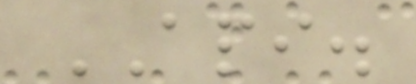API.
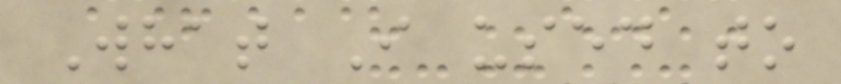What I used to
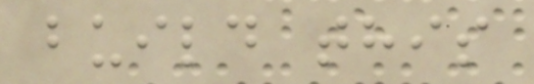build this
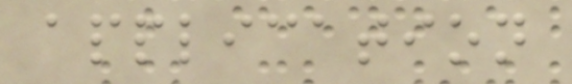application
